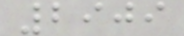2909
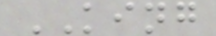KING
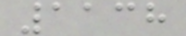1138
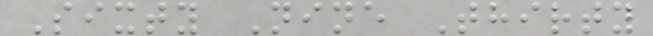Sixty Nine Thirty
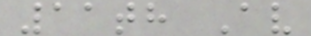11th Av
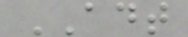ADT
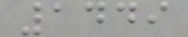1449
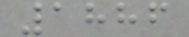1886
